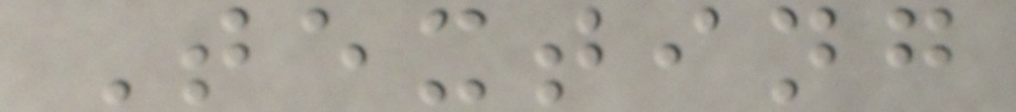Texting
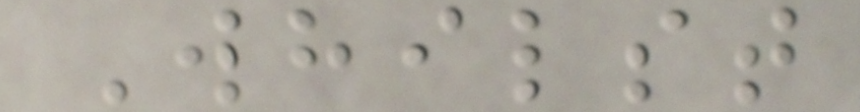Whilst
